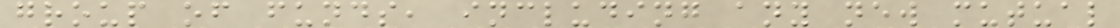group of funds, including any new mutual
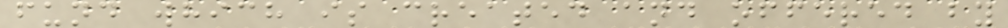fund which is created and offered by
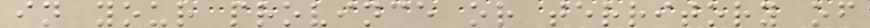in your province or territory of
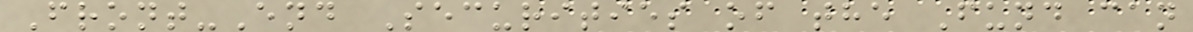Front-End Securities of the Fund can
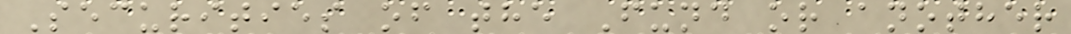Securities of the Fund or another
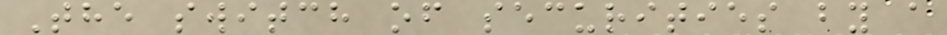The switch of securities by a
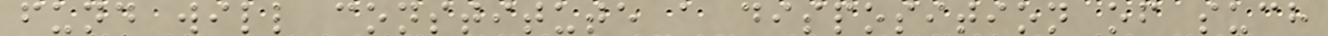fund will constitute a disposition of such
